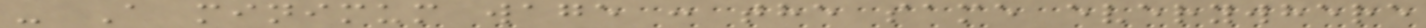- A minimum wage : the same everywhere
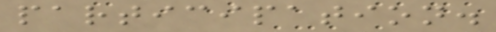participation.
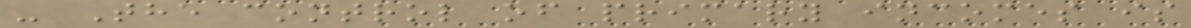- The control of primary incomes is
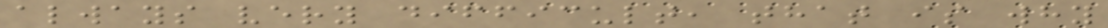always very difficult, that is why
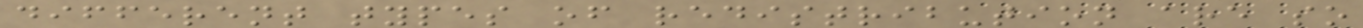different types of redistribution are so
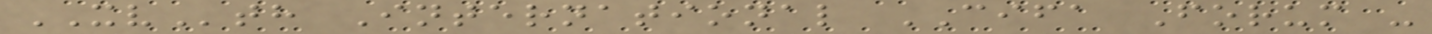XVth International CIFA Forum -
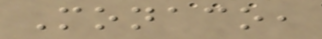Monaco,
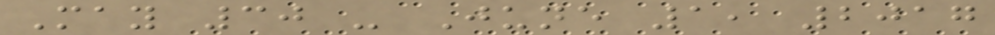May 30 - June 1, 2017
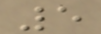5
